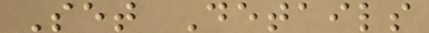Set Details
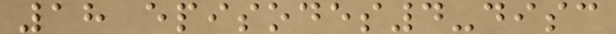18 episodes4-disc
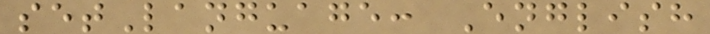setLanguage: English
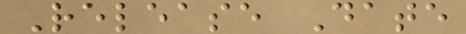Release Date
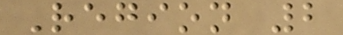Region 2
